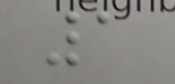1
